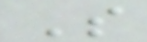S
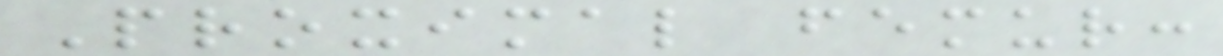Proximal femur:
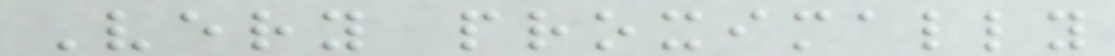Very proximally
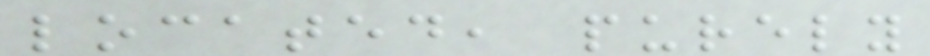located, purely
